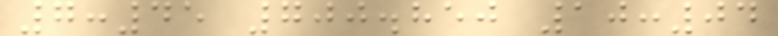7:45 700.850 10:04
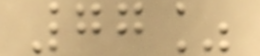77%
